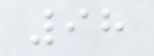98
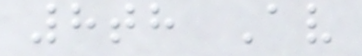8th Av
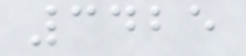3425
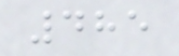485
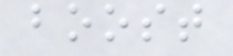boost
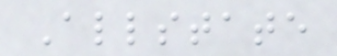Allstate
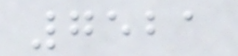7521
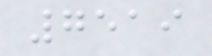7519
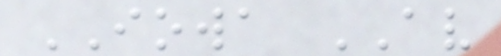IOWA AV
